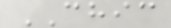CHIC
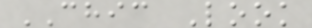CHIC Look
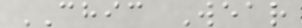CHIC Wear
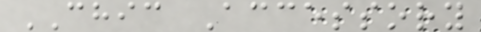CHIC Accessory
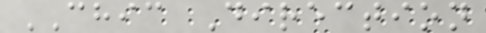CHIC Direction
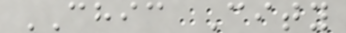CHIC City
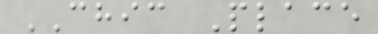CHIC Place
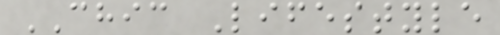CHIC Lifestyle
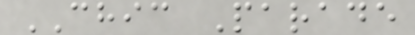CHIC Parade
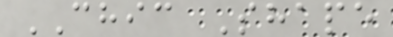CHIC Shape
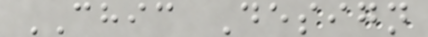CHIC Design
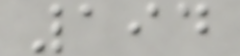194
